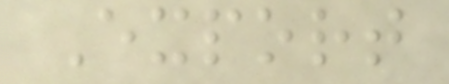Export
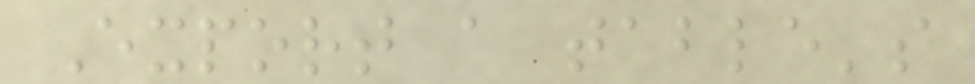Export a table's
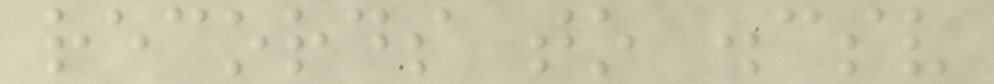records to .csv
